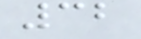32
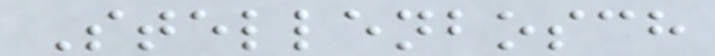Stellenbosch
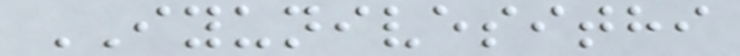IYUNIVESITHI
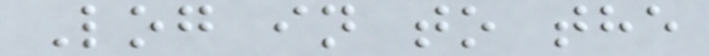Log in to the
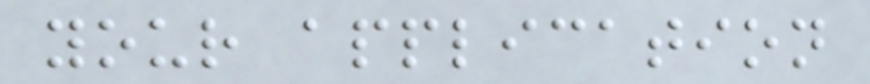your application
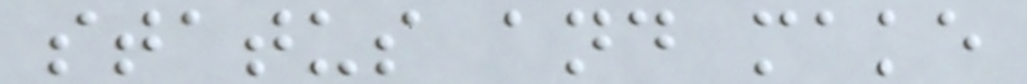status and make
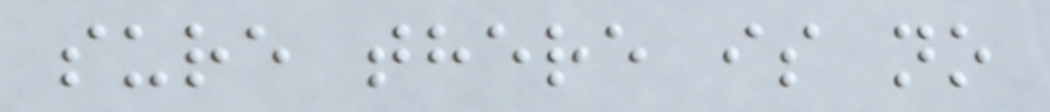sure there is no
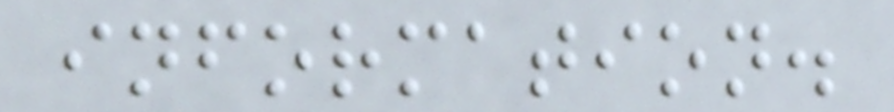information.
